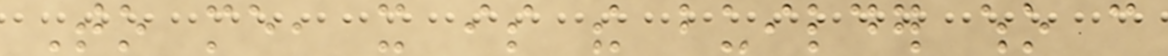To me, it is the builder who can
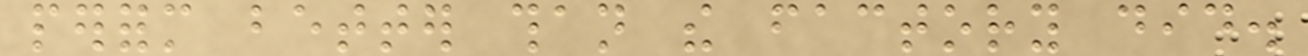perform better than the factory did.
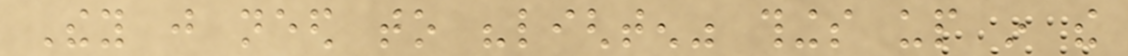They just need to "lighten" things up in the
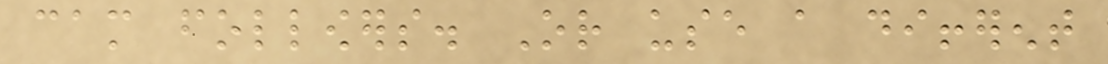cam followers. Or use a different
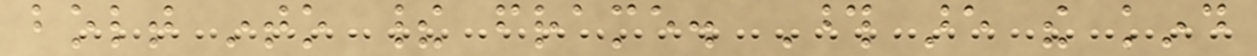bolt into their frame. Those are the kind
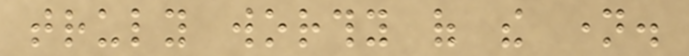truly worthy of the name.
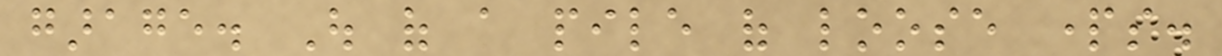garage. Out of a pile of loose parts.
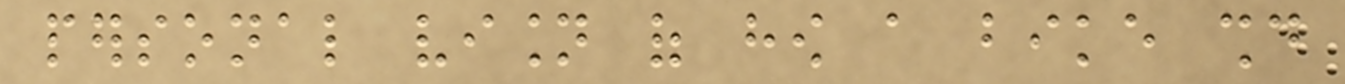personal vision of how a bike should
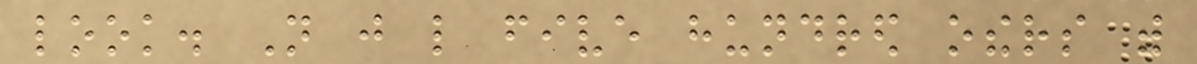look. Not just like five hundred others with
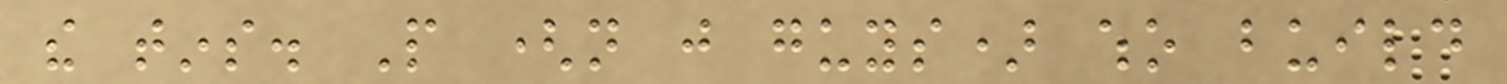the tins. People (not just guys) who build
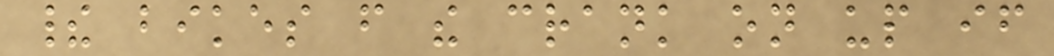their bikes from the crank on up if
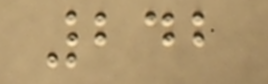242
